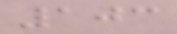103
